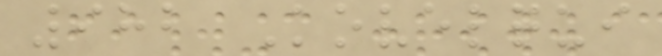982 Kovelqui
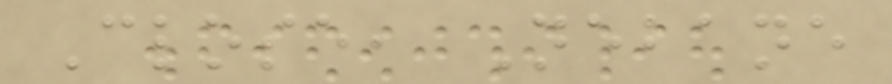Close, Nebane
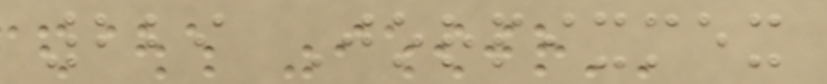229 Jorpixmex
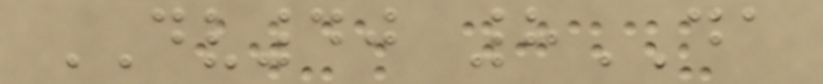DV40 8DA
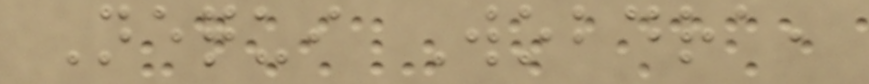Nequi Wobdra,
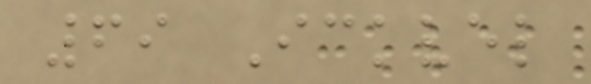69 Ickvel
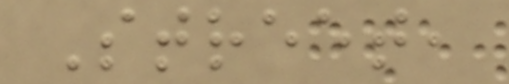Street,
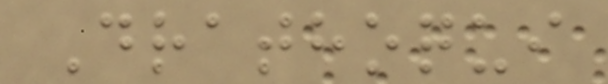Drathoqui
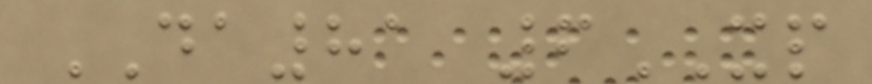DA81 6XP
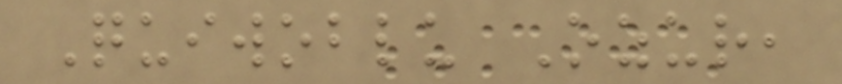Quiwoblu Ozur,
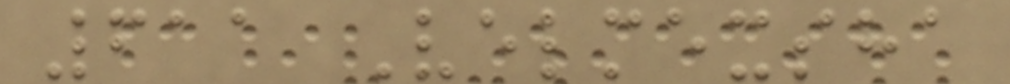611 Velmexsha
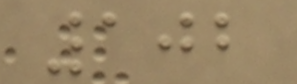102
